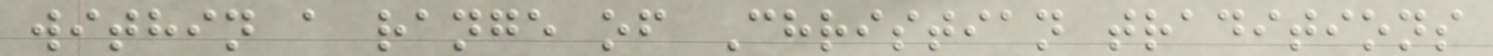within a range of Christian traditions
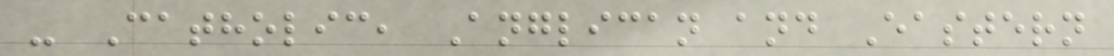- Catholic, Anglican and Eastern
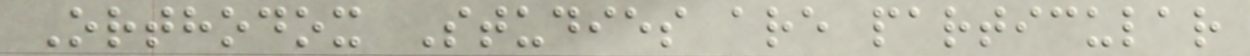Orthodox Studies are particular
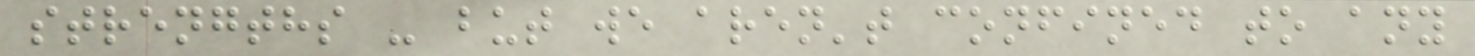strengths - but we aren't confined to any
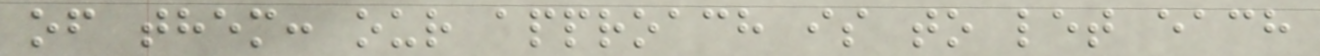of them: our approach is to let each
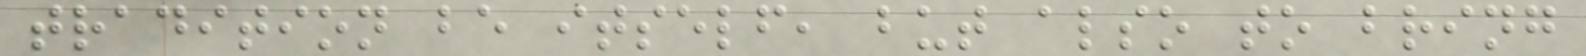tradition be itself, but also to bring
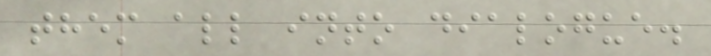them all into dialogue.
